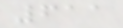611
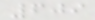609
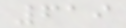619
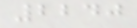2240
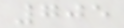705
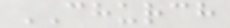CHURCH
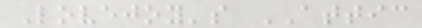Lovejoy's ATTIC
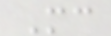Mc
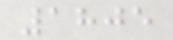1805
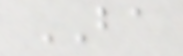BA
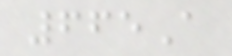665A
